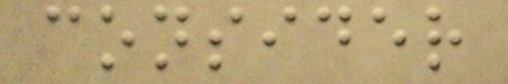consider
